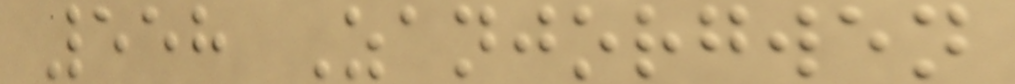558 Zanjorgwen
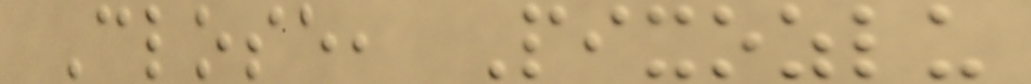Close, Pixozlu
